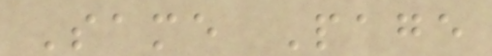Same Page
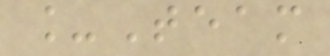_Team
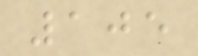105
